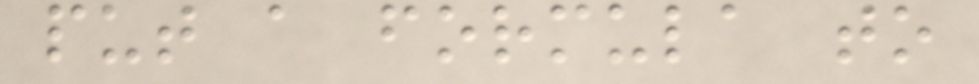put a formula to
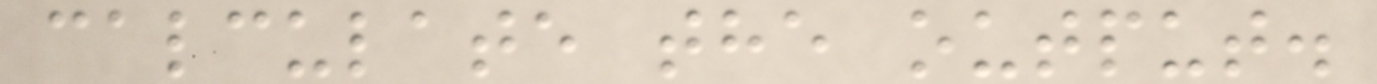calculate the output.
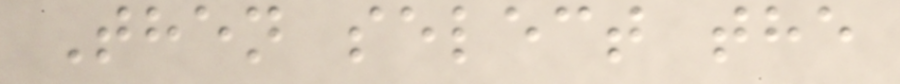Then select the
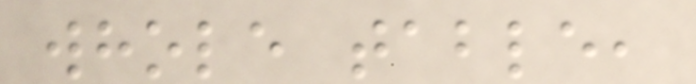whole table,
